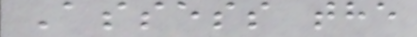Assess the
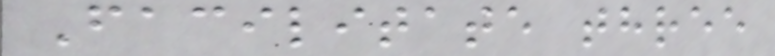Facilitate three
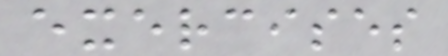exercises
